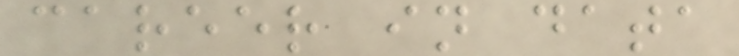career in data
